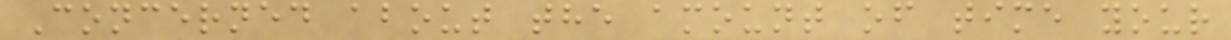Concerned about the amount of time your
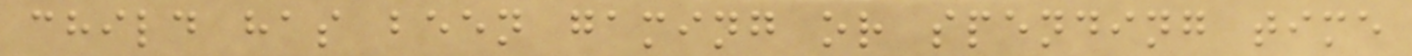child has been gaming or spending time
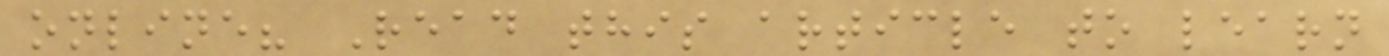online? Read this article to learn
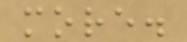more.
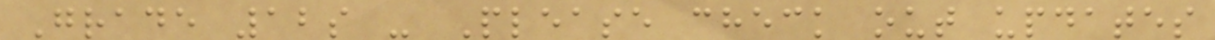Grade 12s - Please check out updates
